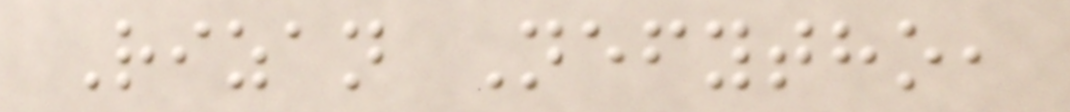Rizan Nefytho,
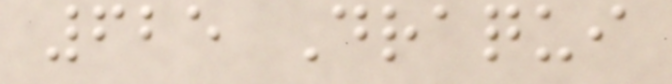625 Draqui
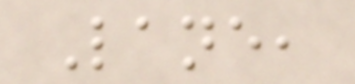Lane,
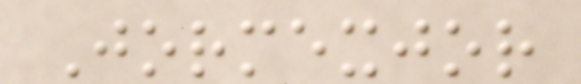Jormexjor
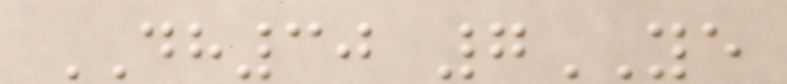DH30 7YE
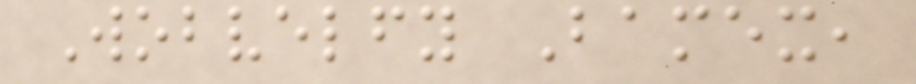Wobvelfy Bamex,
